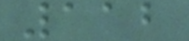112
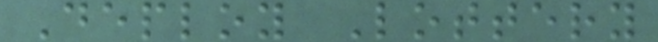Deploy Lottery
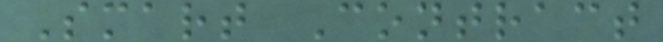Smart Contract
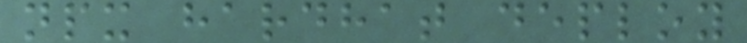npx hardhat deploy
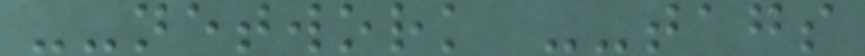--network --tags
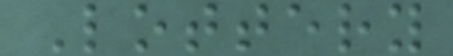Lottery
